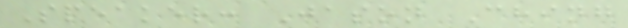Speaker: Jason Ching
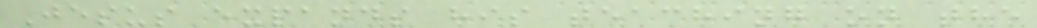Jesus expands his teaching on the
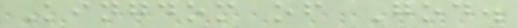Kingdom of God.
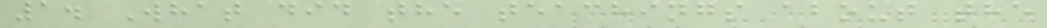1. What did the teachings about the
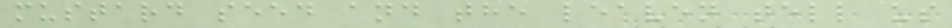mustard seed and the leaven tell us
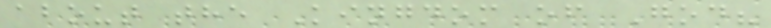about the Kingdom of God?
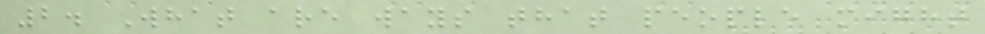2. What are ways that people might
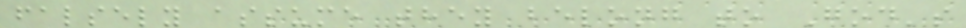falsely assume they belong to God's
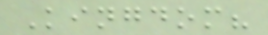Kingdom?
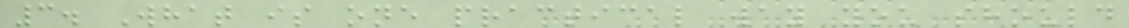3. What is one practical way you should
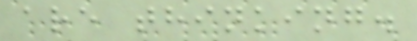are thinking.
